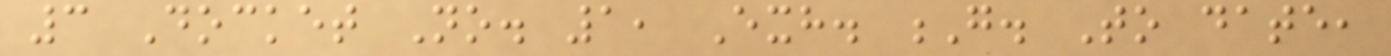3 Docket No. 1, Exh. G. To date,
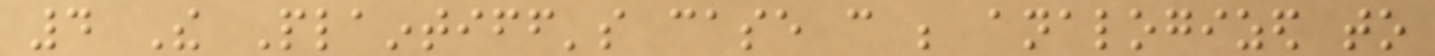4 The Plaintiff's case can be analogized to
